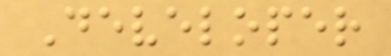Developer
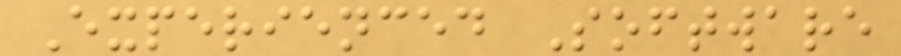Experienced Software
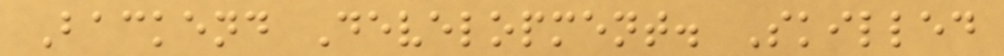Backend Development. Skilled
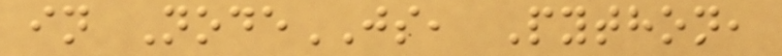in NodeJS, Python,
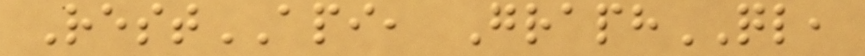RestAPI, GraphQL,
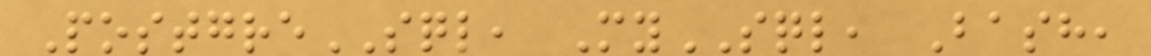PostgreSQL, MySQL, Bash,
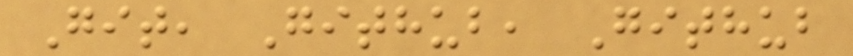Git, Github, Github
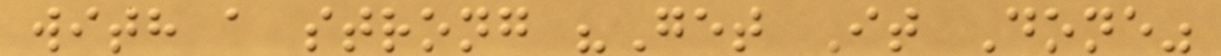with a strong "Get It Done"
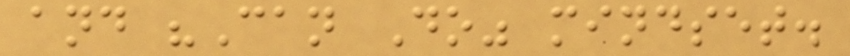and "Can Do" mindset.
